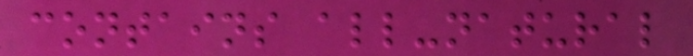contains all-natural
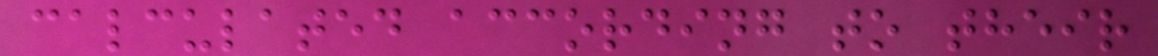calculated according to their
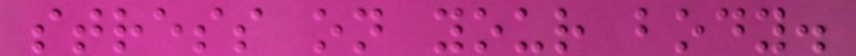stress on your body.
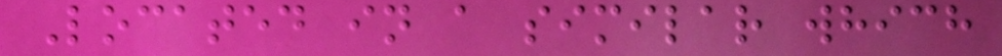Located in a similar which
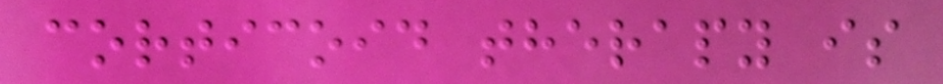corticoid therapy is
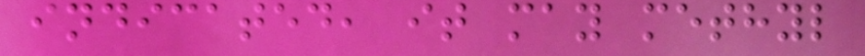indicated, it may methyl
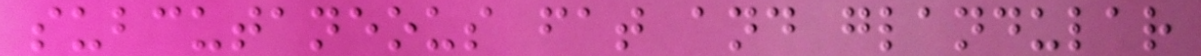subcutaneous fat and glandular
